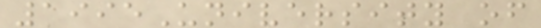1995University of
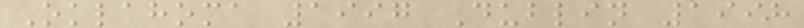Oklahoma 1997 Dublin 1998
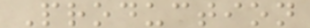Production
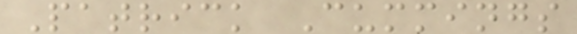Patrick Cummings
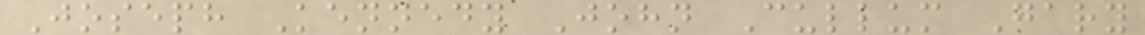Joseph Kennedy John Cullum Gary
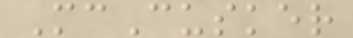McCusker
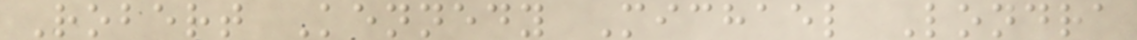Robert Kennedy Michael Londra
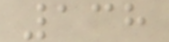138
